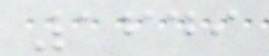1649
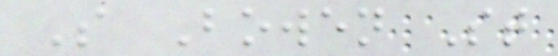S Bowen St
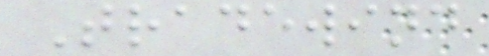Tradewind
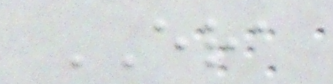ERA
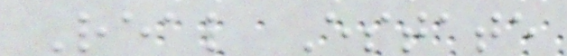Real Estate
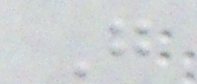G
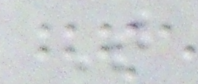T
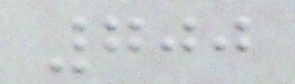700
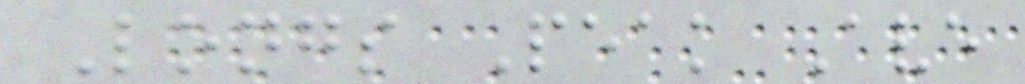Longs Peak Ave
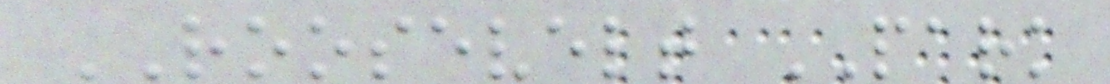ROOSEVELT PARK
